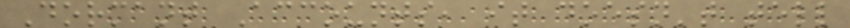Dormant Accounts, it doesn't tell
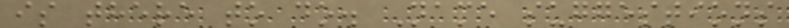is there to do. Name suggestions
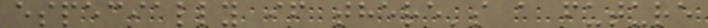especially if there's a future
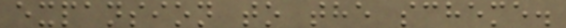expansion to the scheme.
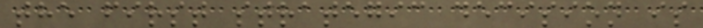the first strategic decision is
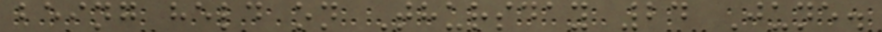being held on Thursday 24 June.
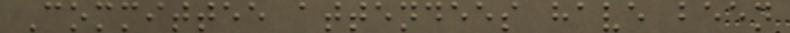Committee attendees have been
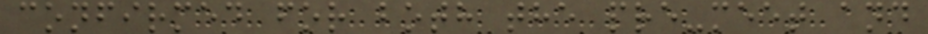confirmed for both the pre-meet and
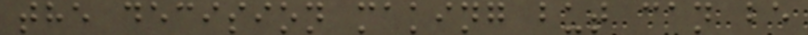the decision making but can be
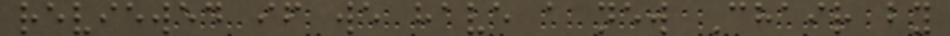reviewed if we have a new Chair by
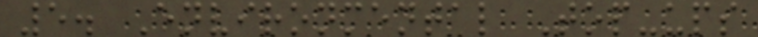5. Environmental Top-ups
